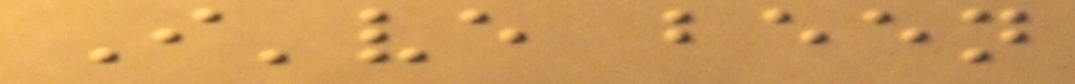I've been
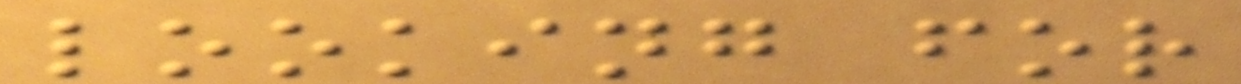looking for
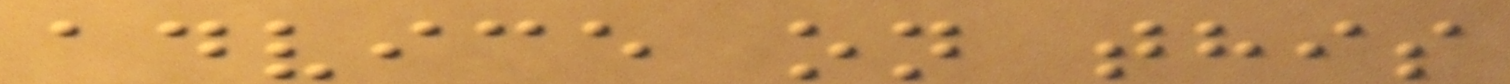advice on this
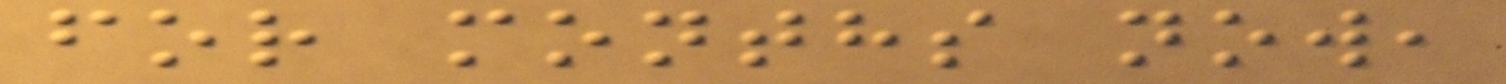for months now,
